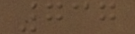737
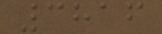3816
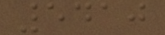5410
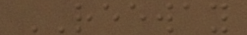REEWAY
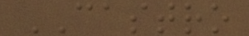CASTRO
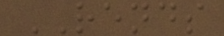RENDS
